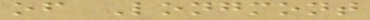of Longmont
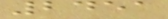2451
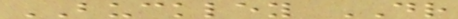BUCKLEY DR
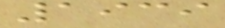1939
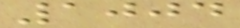1004
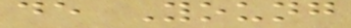de Young
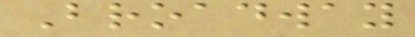Broadway
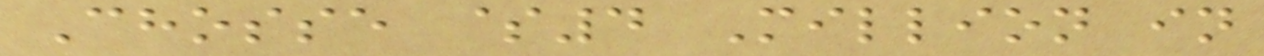Chosse $4 Million in
